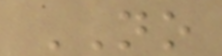NO
